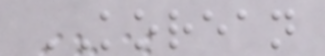KOREAN
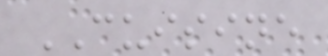CUISINE
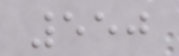550
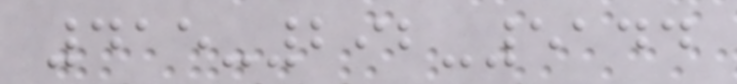415-292-5144
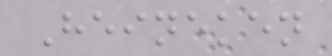Heineken
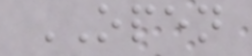OPEN
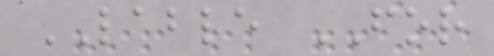LABLE FOR
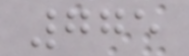775
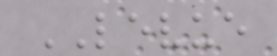LEVUE
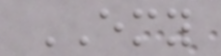EMY
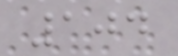104
